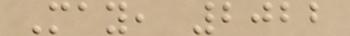May, 2022
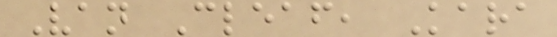Van Cleaf, Kara
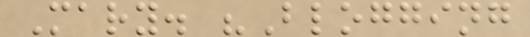Mary. "Blogging
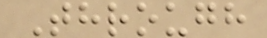Through
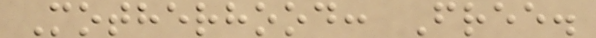Motherhood: Free.
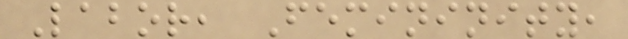Labor, Femininity,
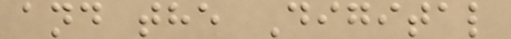and the Digital
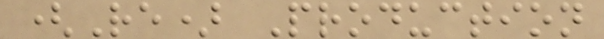(Re) Production
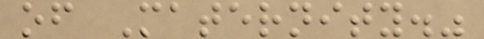of Maternity."
